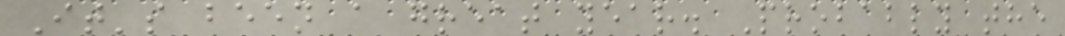It's been a great year. Probably the
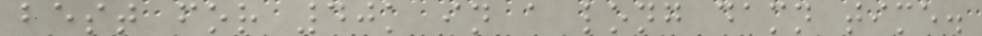best for 40k in a long damn time.
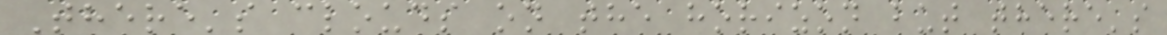There's clouds on the horizon but there's
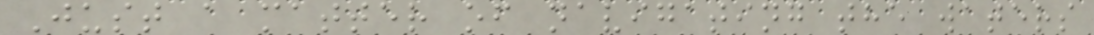Just a matter of navigating the waters
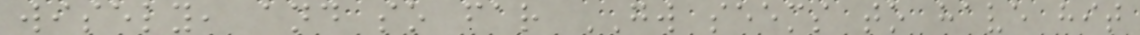wisely, and so far GW seems to have hit
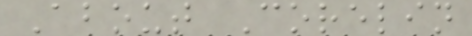About Corelin
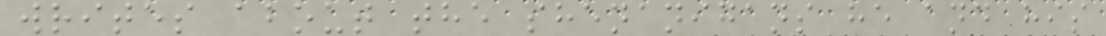writes about the shenanigans he and his
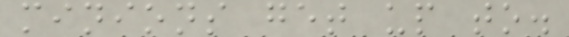minions get up to.
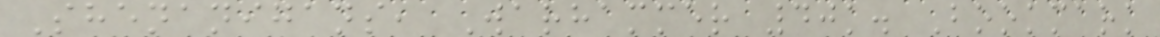Shenanigans, Warhammer 40k. Bookmark
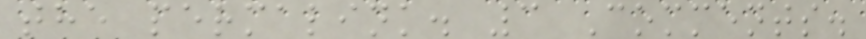the permalink. 3 Comments.
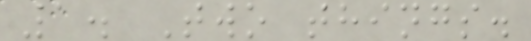1. Two things.
